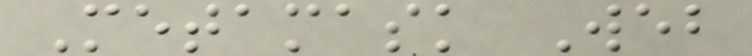Metamask Web
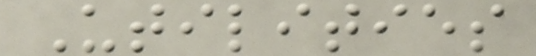Utilities
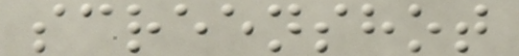screenshot
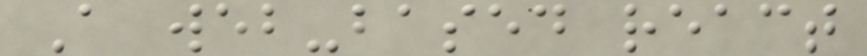A web-based react
